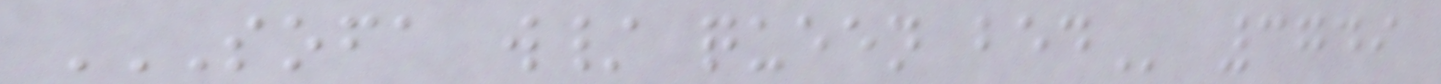SOFA W/ QUEEN BED 3749
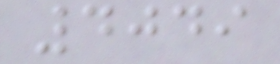4049
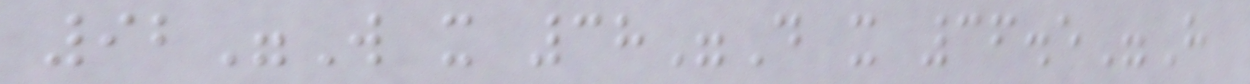92"W x 38"D x 36.5"H
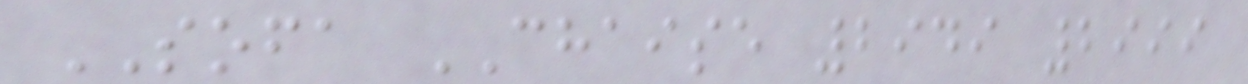SOFA CHAISE 2949 2999
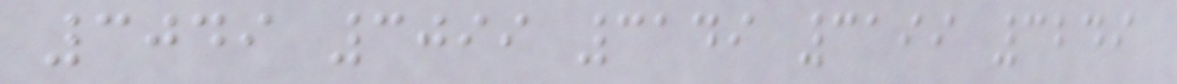3049 3099 3149 3199 3249
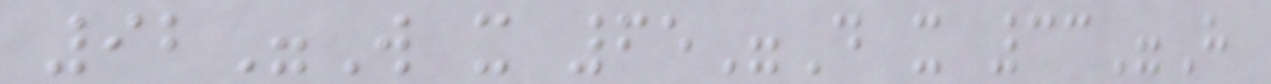92"W x 65"D x 33"H
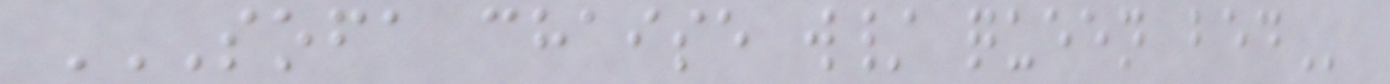SOFA CHAISE W/ QUEEN BED
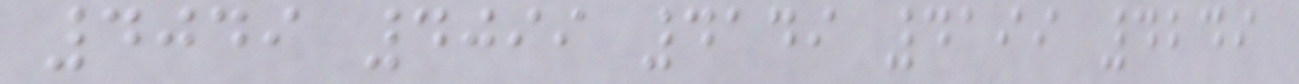4049 4099 4149 4199 4249
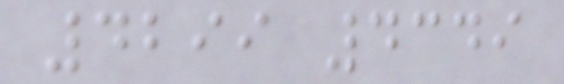4299 4349
